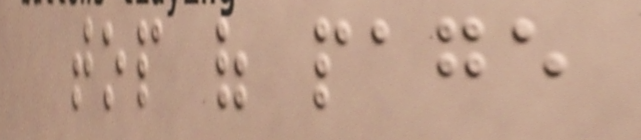top of page
